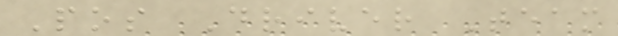Pos Driver Team
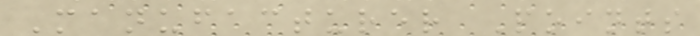Manufacturer Points
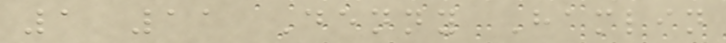1 11 Denny Hamlin
